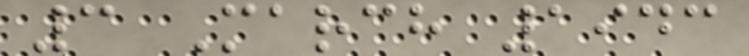3 March 1943
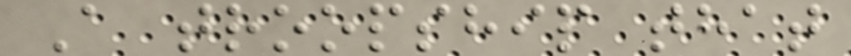A troopship that
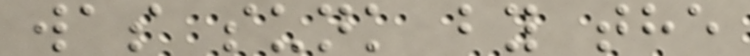was sunk by the
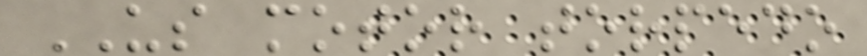US motor torpedo
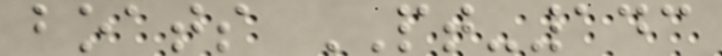boats PT-143
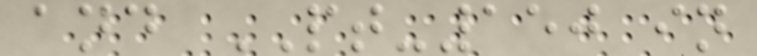and PT-150 in
